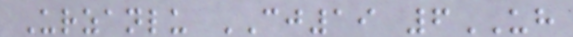Urzanlu CJ19 6UH
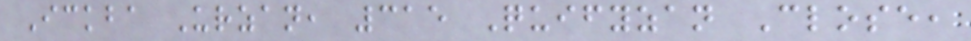Ickba Urzan, 315 Quifyzan Close,
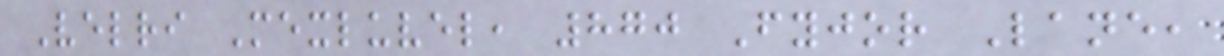Velri Mexluvel, 870 Fyjor Lane,
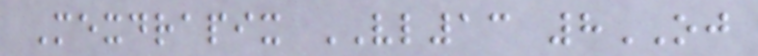Mexdrapix VL13 8OJ
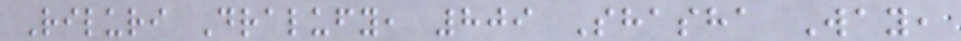Riluri Dralufy, 809 Shasha Way,
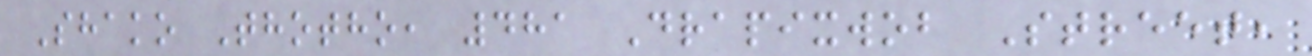Shako Thotho, 481 Drapixwob Street,
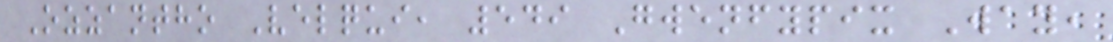Ozzantho Velqui, 549 Gwenfypix Way,
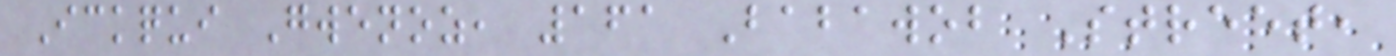Ickqui Gwenoz, 161 Babawob Street,
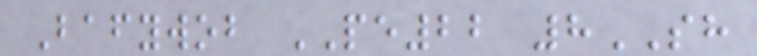Bafywob PE22 8SH
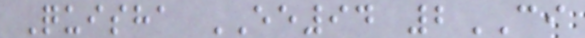Quisha EE94 2CI
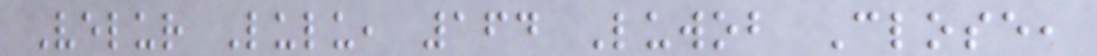Velur Lulu, 164 Luwob Close,
